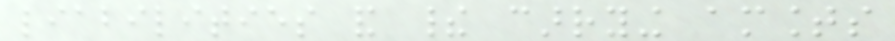liabilities and their carrying amounts
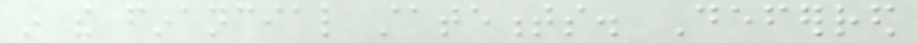in the financial statements. Deferred
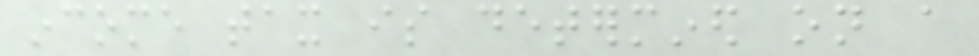income tax is determined on a
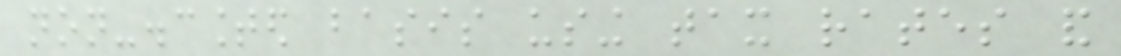non-discounted basis using tax rates and
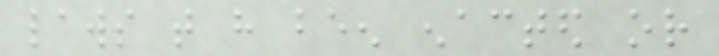laws that have been enacted or
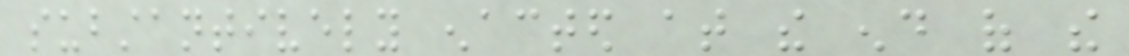substantively enacted at the end of the
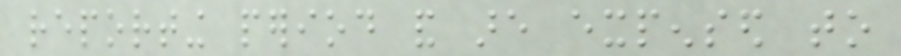reporting period and are expensed to
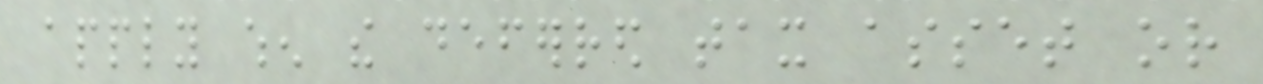apply when the deferred tax asset or
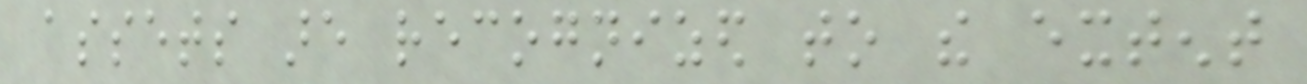assets are recognized to the extent
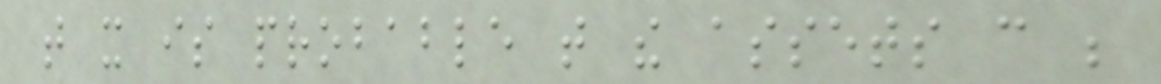that it is probable that the assets can be
